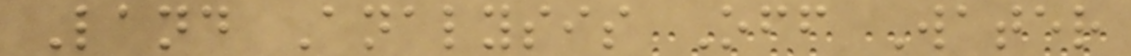Land Analysis Off Water
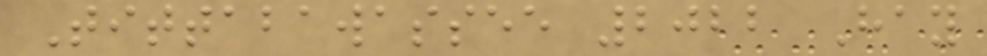Tittabawassee 2022 Hay
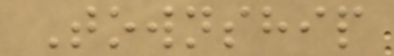Township
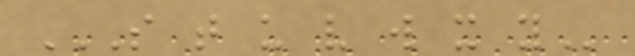S T U V W X Y
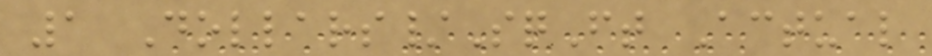1 Dollars/SqFt Actual
